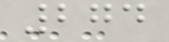274
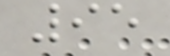95
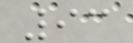93
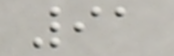91
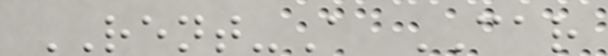RENT-A CAR
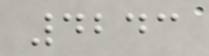4243
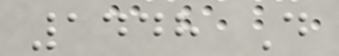1448 D
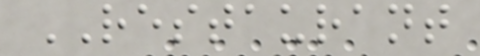RESTAURANT
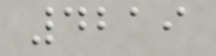4219
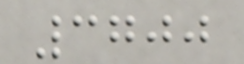3700
